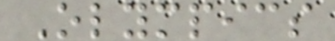Olympics
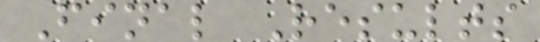Final Results
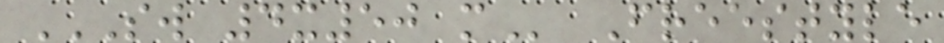SW 4X50 M Freestyle
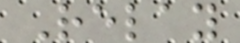Relay
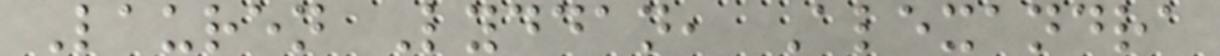Lauren Lyddan, Alexandra
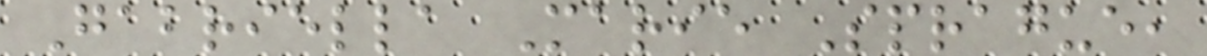Gabriella Marie Sprague,
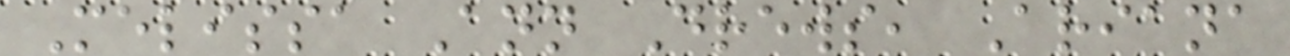Melissa Ann Drews, Ariana
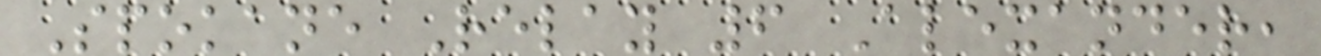Spokane Relay 6 Alexander,
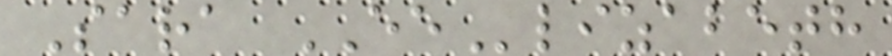Sara EElizabeth
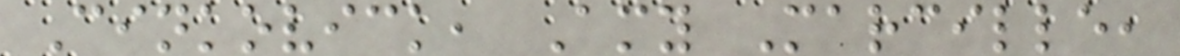Cinkovick, Amy Marcille,
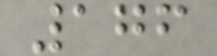176
